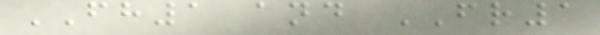FH1 and FR1
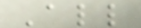All
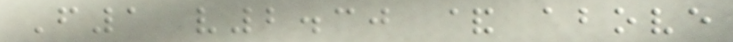F1 v2.30 & above
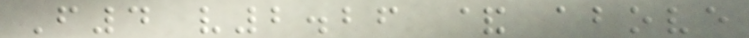F4 v2.26 & above
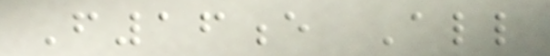F16e All
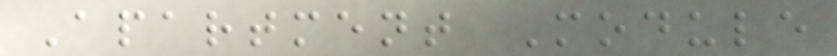Apartment Module
